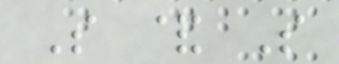S & S
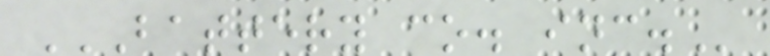BATTERY CO. INC.
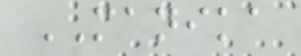MANIKA
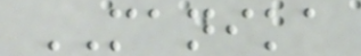MANIKA
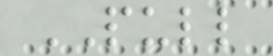PULL
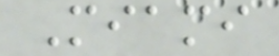Miami
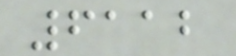6112
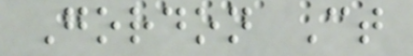Gordon Ct
